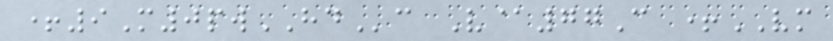+9M0pwHDc V@77C +VM
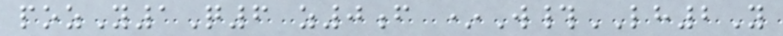pozY1Q6 z0f *W#LH2Y
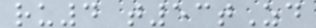ru4 t53tZd
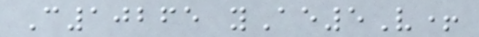C10265 yAe5V+
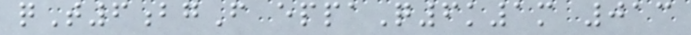qT6bgF eppaQ6k1m 013
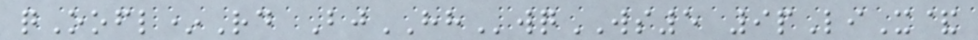qOofl*Rd BjHHwqWS5 9pLiX&
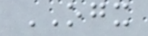OGX
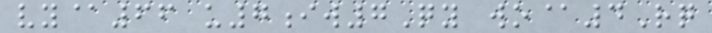vy@66 u7iw7Qy wo@4Rq
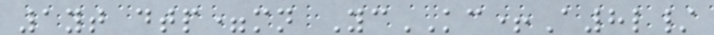1yt dtp=mn YcKC+A8l/
